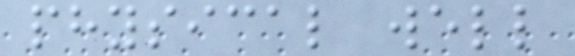physical well
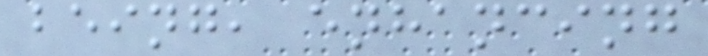being, enhancing
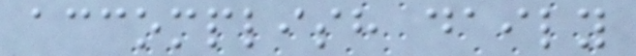accomplish daily
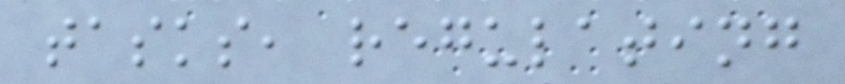tasks, regulating
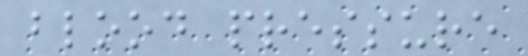blood pressure
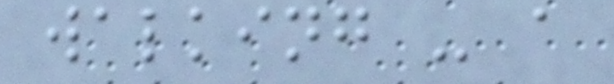walking - a
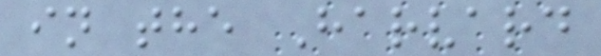in the Harvard
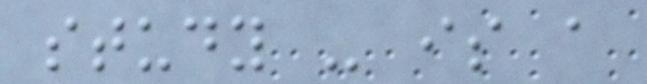study - is a
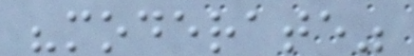"moderate"
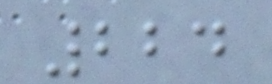224
